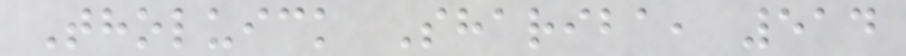Tholuick Shariba, 514
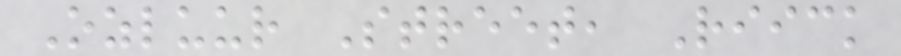Ozluur Street, Riick
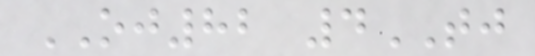OJ82 4TJ
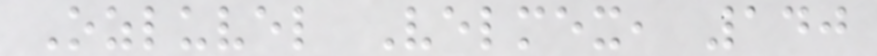Ozluvel Velmex, 140
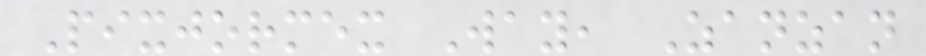Pixjormex Way, Zanzan
